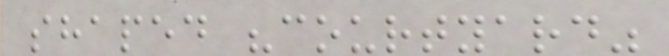shaped "courtyard"
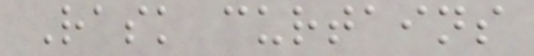Rask curtains
